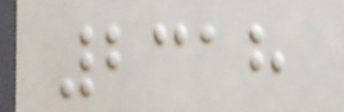2318
